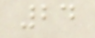24
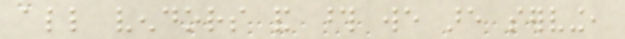all vendors and those we are serving,
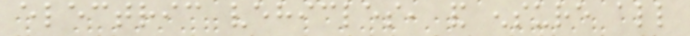electric vehicles, and ensure all
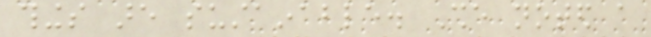things are sustainable. She noted a
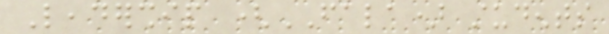Leadership (FALA) students
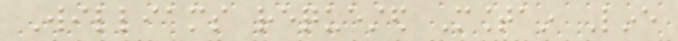Williams requested Mountain Line
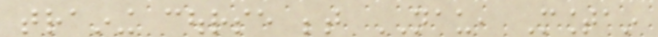training course between NAU, Mountain
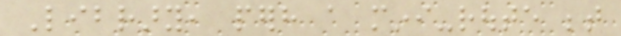Library, perhaps a mini-route between
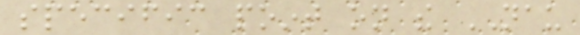specific point on the NAU
